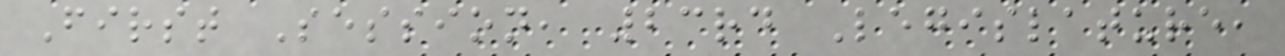First Session, 23rd Legislature,
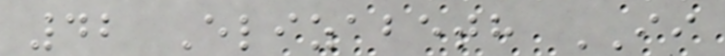42 Elizabeth II
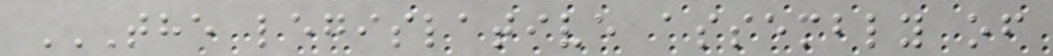THE LEGISLATIVE ASSEMBLY OF
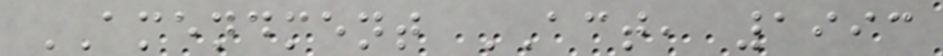AMENDMENT ACT, 1993
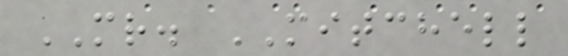MR. MITCHELL
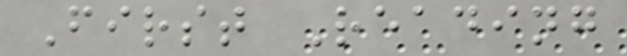First Reading
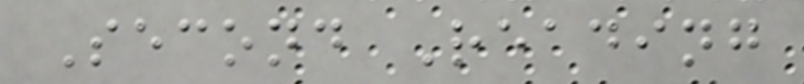Second Reading
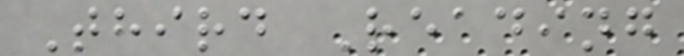Third Reading
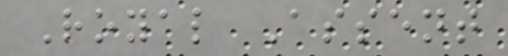Royal Assent
